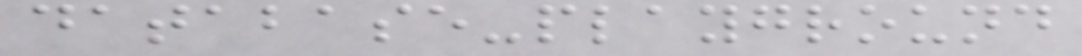database-playground
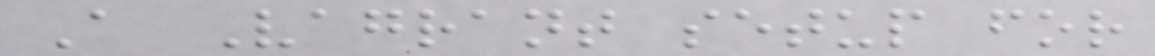A Vagrant setup for
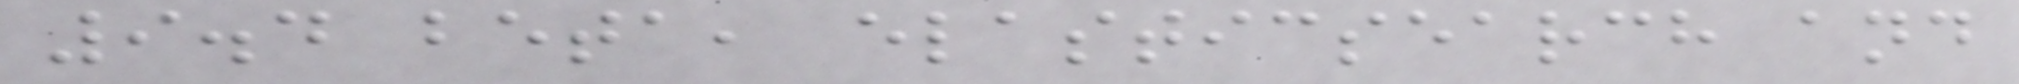9.4 beta, elasticsearch and
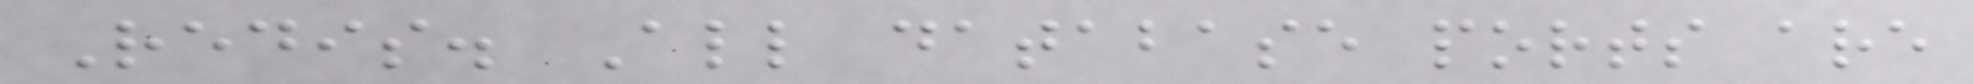Redis. All database ports are
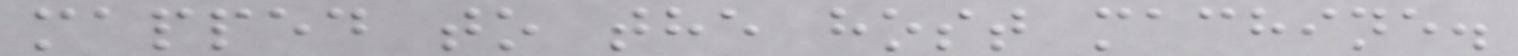mapped to the host machine.
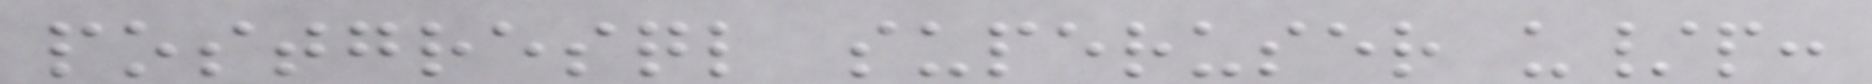postgresql superuser u/p:
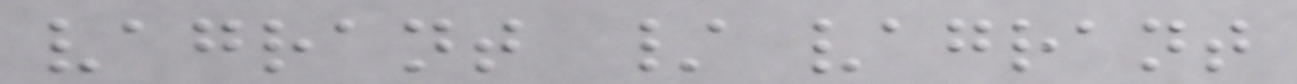vagrant / vagrant
